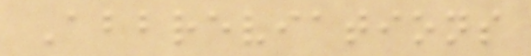Abbreviations
